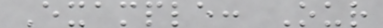Example: Our
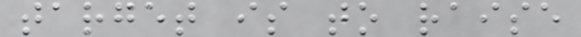target is to raise
